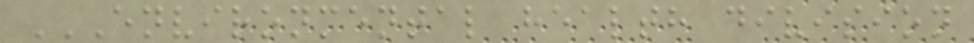ENVIRONMENTAL HEALTH DIVISION
